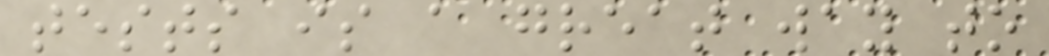tests is a great way to
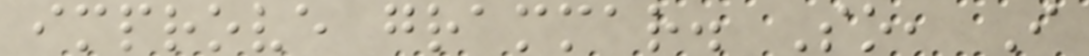improve grammar. So, I
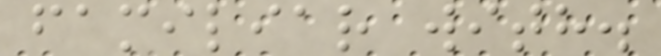familiar with.
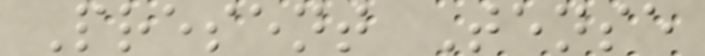Present Tense
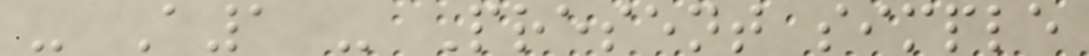- A1 - Present simple
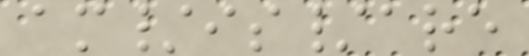am/is/are
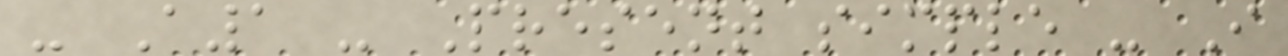- A1 - Present simple - I
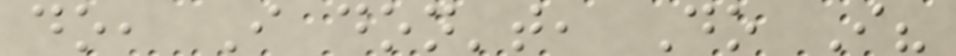do, I don't, Do I?
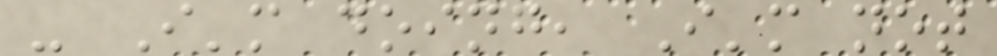- I'm doing, I'm not
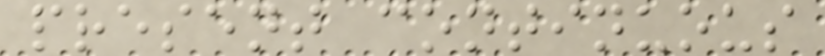present continuous
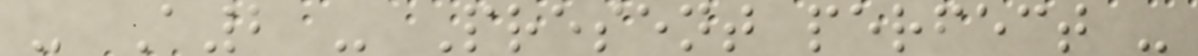- A2 - Present perfect -
